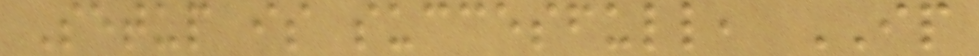Setup is succesfull, IP
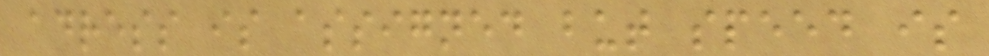adress is assigned but speed is
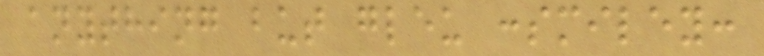anything but gleu :smiley:
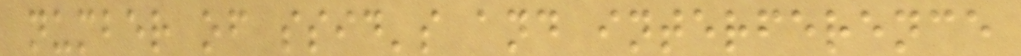number of ssid's and interference
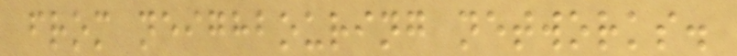from neighbouring networks.
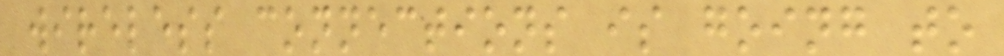wireless connections is going to
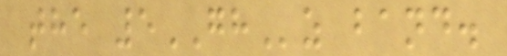the 5GHz band.
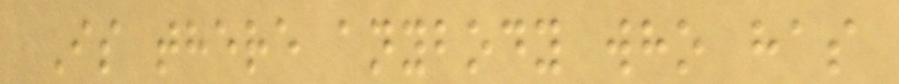Is there anybody who has
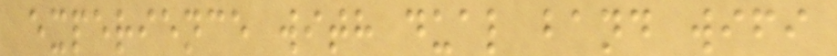experience with dual band wifi
